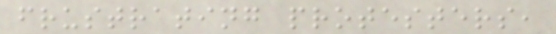frustrating protesters,
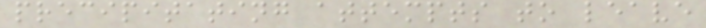precipitating attempts to leave
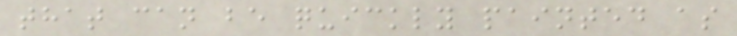that can be quickly painted as
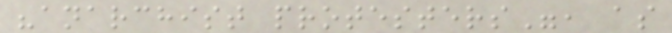"anarchist protesters", as
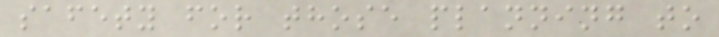safety for those planning to
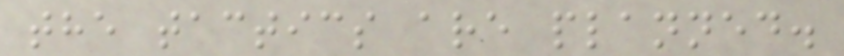the tactics are planned.
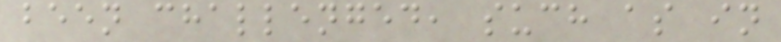been challenged, such as in
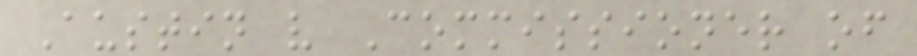Austin v Commissioner of
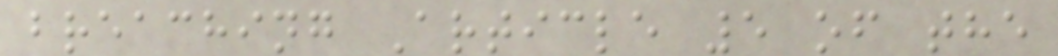breaching Article 5 of the
